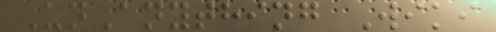UnAnything Wiki
